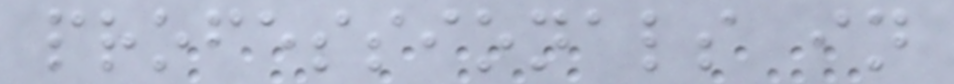professionals in
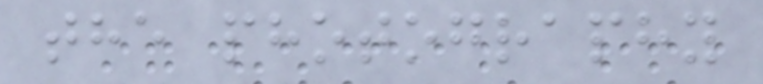the photography
